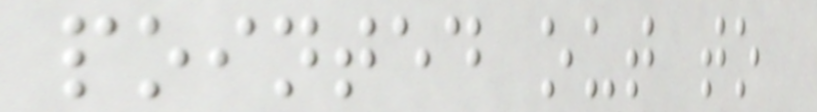pointed out to
